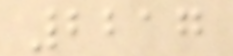2217
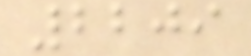2209
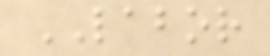LABOR
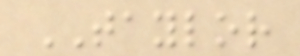TAYLOR
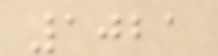1021
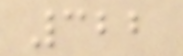322
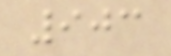903
